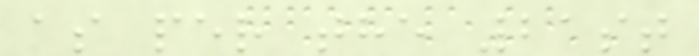as per the 21st
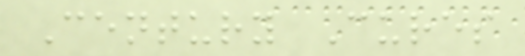Century Cures
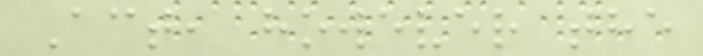Act, however the
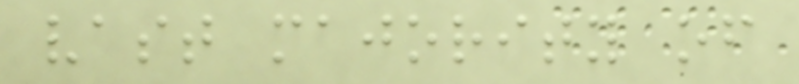vast majority of
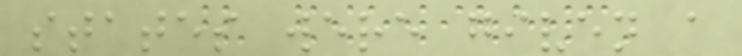states were given a
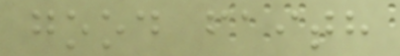good faith
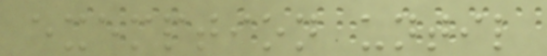exemption until
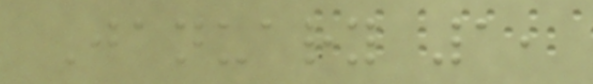January 1,
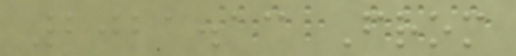2021.13 From
